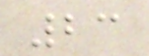23
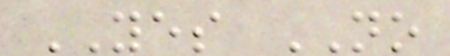YES NO
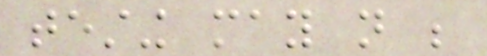testing may not be
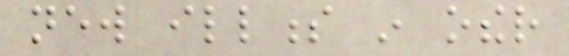new illness in other
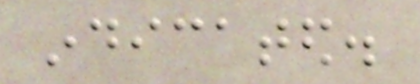indicated.
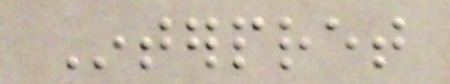Interpret
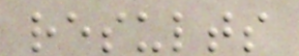results
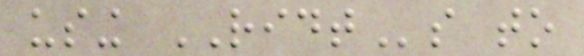using RIDTs to
